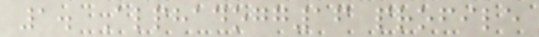1. Alphadogg16 profile
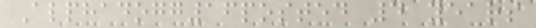Alphadogg16posted 4 years
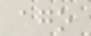ago
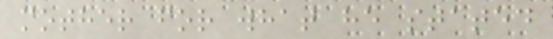mother for what he stated
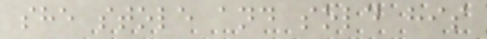she stole and sold his
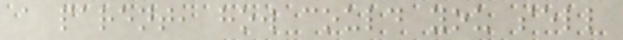a parent, how could you sell
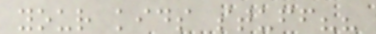your kids stuff??
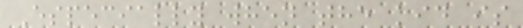Especially when the kid is
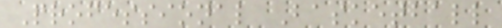Professional Basketball
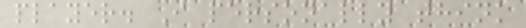player. I personally think
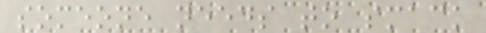someone needs to smack
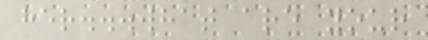her...what are your
